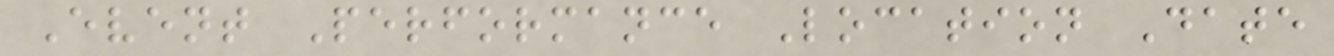Event Performance Location Date
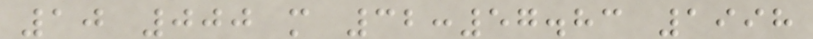10 000 m 32:57.83 1998
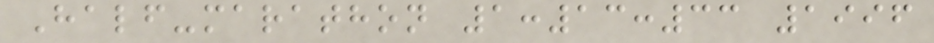Half-marathon 1:13:33 1996
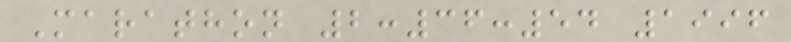Marathon 2:36:54 1996
